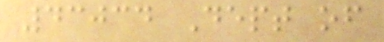43034 Dept of
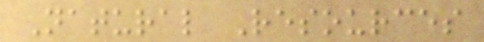Natural Resources
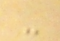-
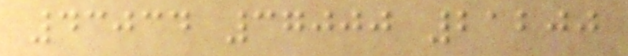43034 37000 21200
